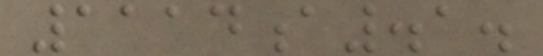1114a.1.
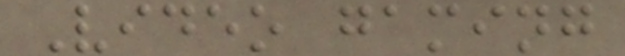Video gaming
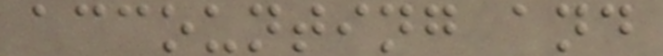accounting and
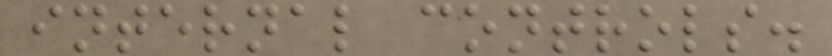internal controls.
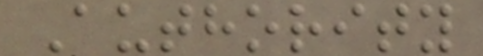Authority
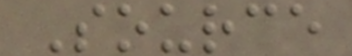Source
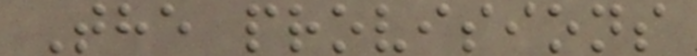The provisions
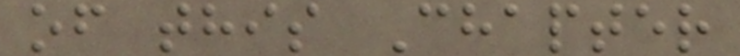of this Chapter
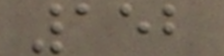152
